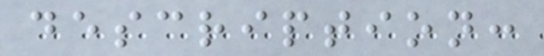description:
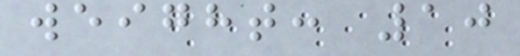weight: 10
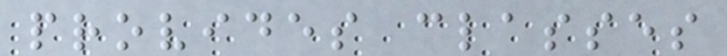provides classes
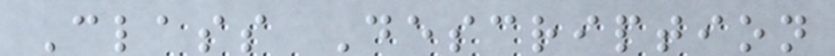Class Description
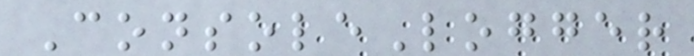ConsoleLogger
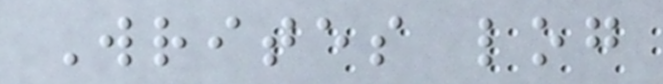Writes log
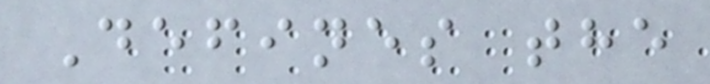Defines the
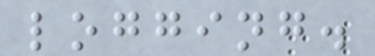logging.
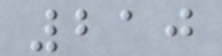210
